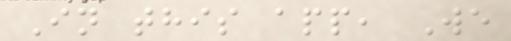In this app, We
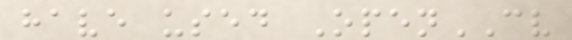have used OpenCV
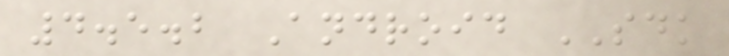4.5.2 Android SDK
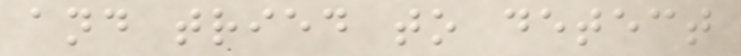and tried to detect
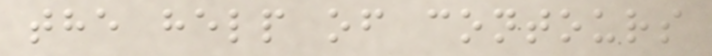the help of contours
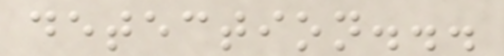detection...
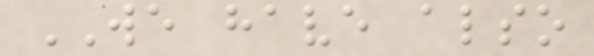WE have also
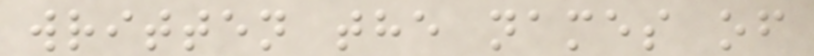written the names of
